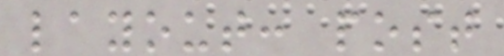layout: post
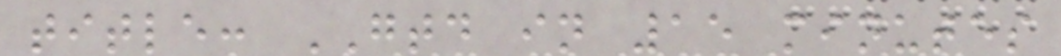title: GTD in 15 minutes
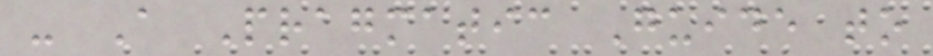- A Pragmatic Guide to
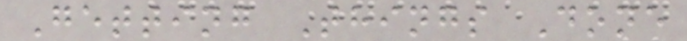Getting Things Done
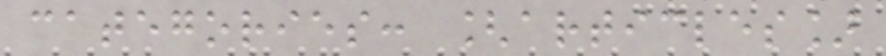categories: [articles]
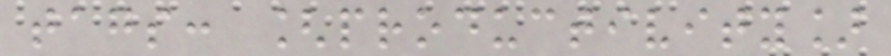tags: [productivity]
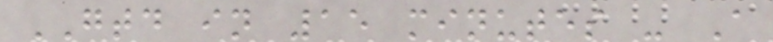GTD in 15 minutes - A
